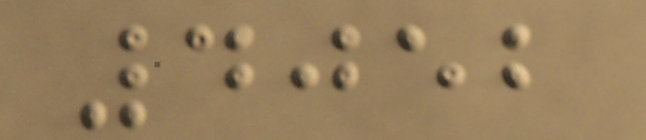4052
